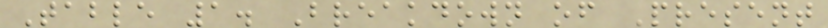Table 1. Breakdown of Present
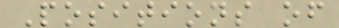Positions of
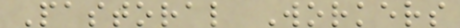Pastoral Workers
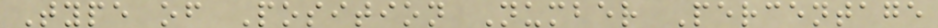Type of Position Number Percentage
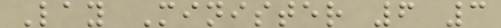Lay Minister 6 3
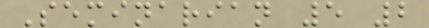Seminarian 5 2
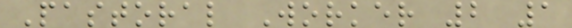Pastoral Worker 2 1
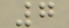7
